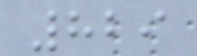829
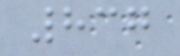837
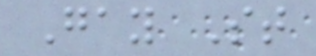Gay St
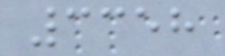3358
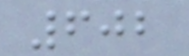602
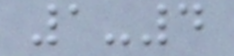1-4
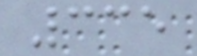335
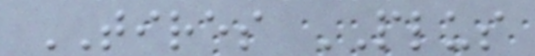TIRES PLUS
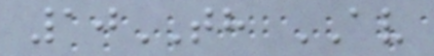10TH AV
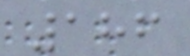186
